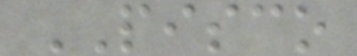PISCO
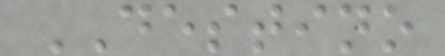DESTINO
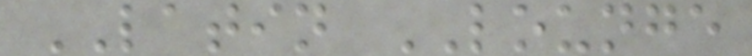LATIN LOUNGE
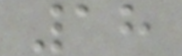18
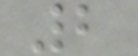2
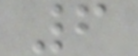6
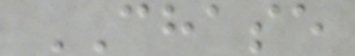CHASE
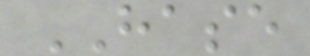HASE
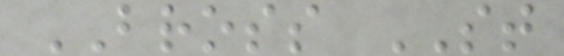BROSS ST
